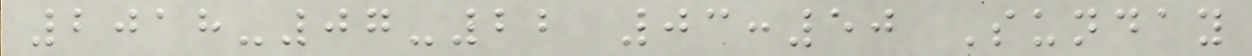2018-07-22 03:50 Sunday
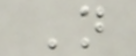N
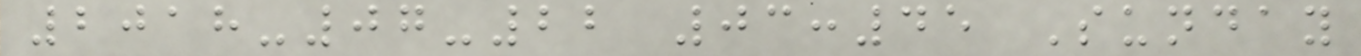2018-07-22 03:45 Sunday
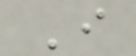I
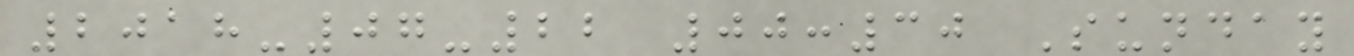2018-07-22 00:30 Sunday
